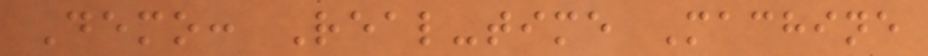Demo: Real-time Machine
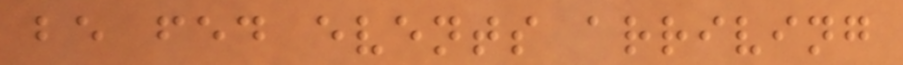be fed events arriving
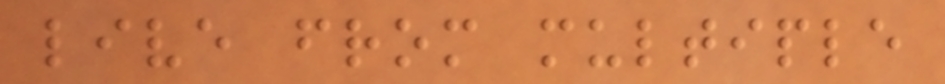live from multiple
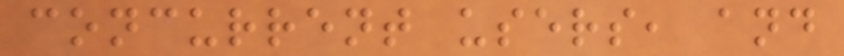concurrent users, and
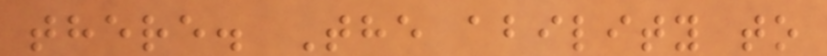there. The ability to
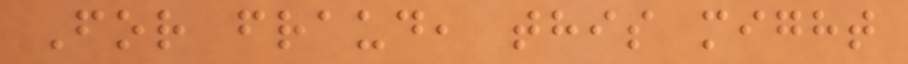For fraud, this might
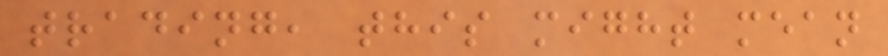trading, this might mean
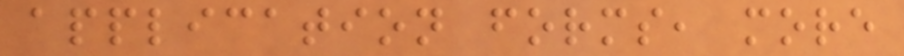application forms, more
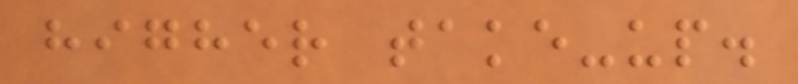higher take-up.
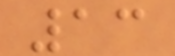13
